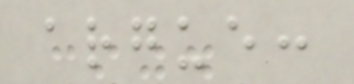argue:
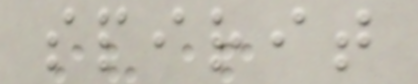spirit
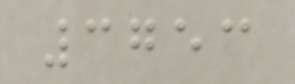3753
